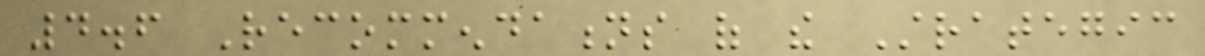4.6 Recommendations of the Strategic
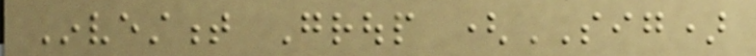Investment Group (SIG)
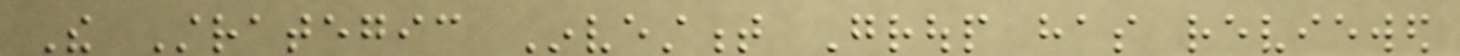The Strategic Investment Group has reviewed
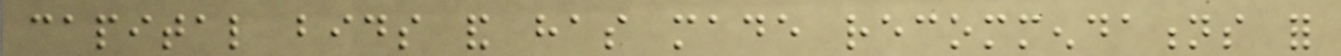capital bids and has made recommendations for
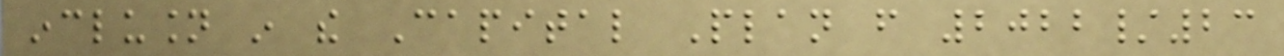inclusion in the Capital Plan from 2022/23
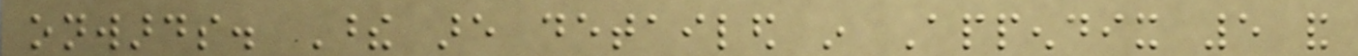onwards. These are detailed in Appendix 5 and
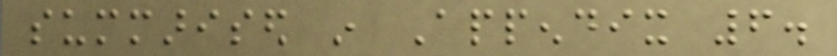summarised in Appendix 6.
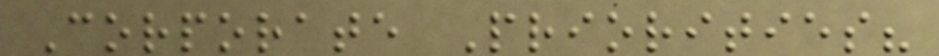Corporate Priorities?
